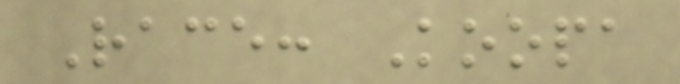Race: Koopa
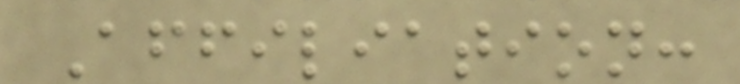Affiliation:
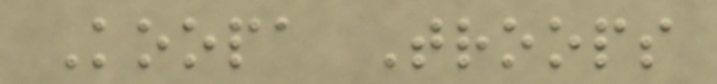Koopa Troops
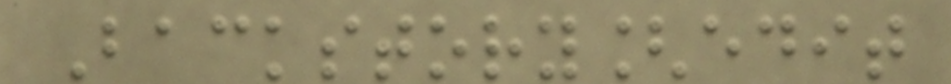Backstory[edit
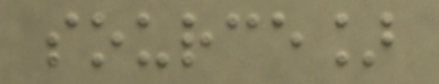source]
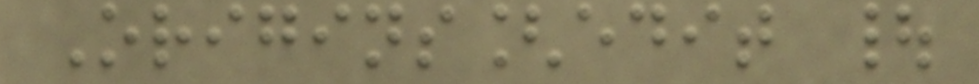Origins[edit |
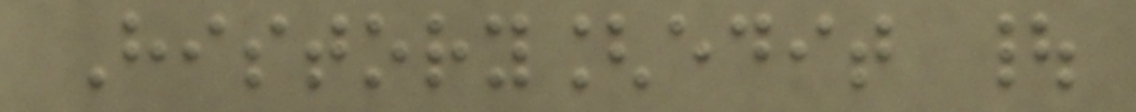History[edit |
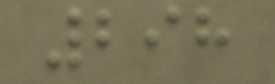298
